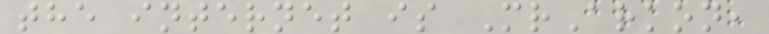the internet is MrArkon,
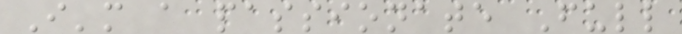I'm a passionate Full
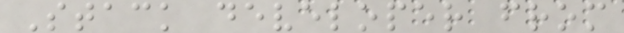Stack developer from
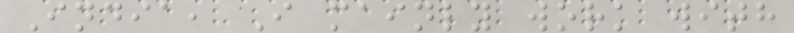India, I mainly work with
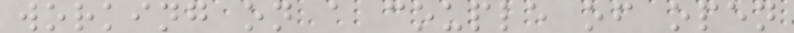working on a couple of open
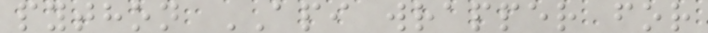python API wrapper for
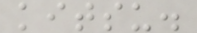kitsu.
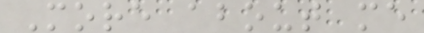More about me
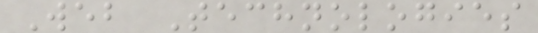Web Technologies
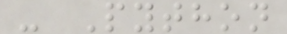- Python
